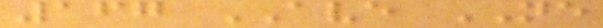167 AVE NE
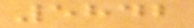5842
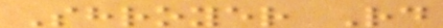Shroyer Rd
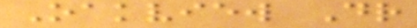Oakview Dr
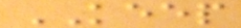KEEP
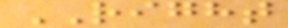RIGHT
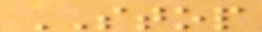STOP
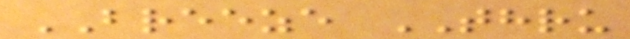BREEZE THRU
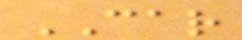CAR
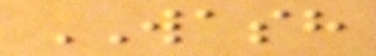WASH
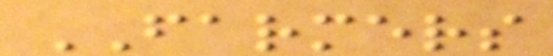FARMERS
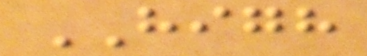HIGH
